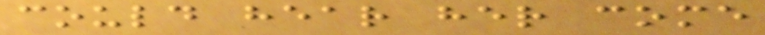could hear her come
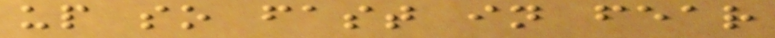up so fast in fear
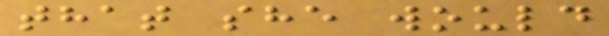that she would
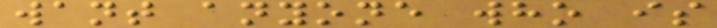want anyone who is
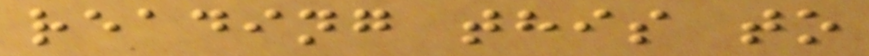reading this to
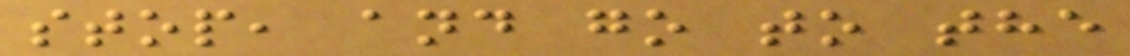stop, and go to the
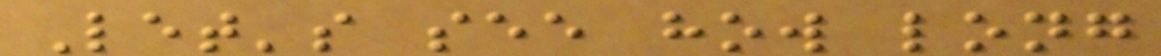Let's see how long
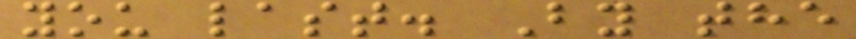you last. By the
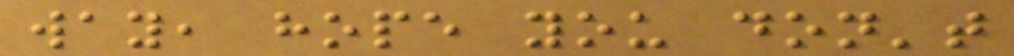way, hope you don't
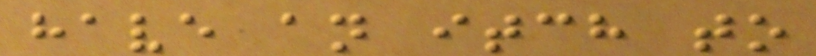have an itch to
